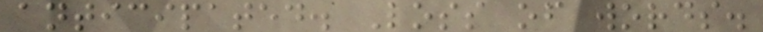anticipated. Loss of words.
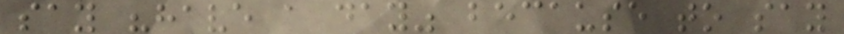say "have a day" because to say
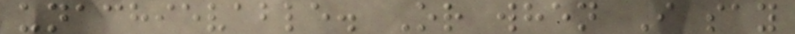unachievable. Or when I say
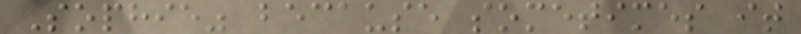Sophie" because sometimes it
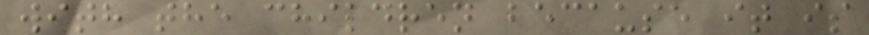with the children because it is
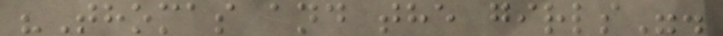"Thomas and the girls".
